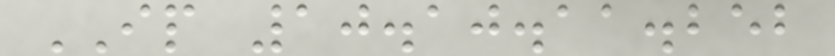IP 10.10.11.252
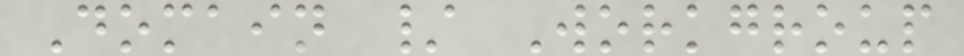Domain / Workgroup
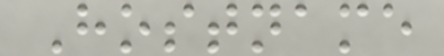Hostname
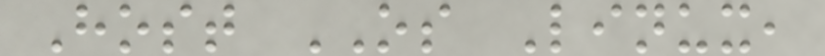Host OS Linux,
